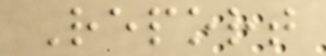Report
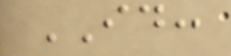ID:
